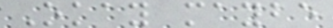Okay maybe
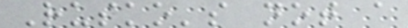Rusko's not a
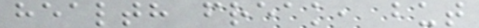health freak, but
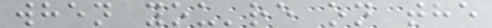when you're on the
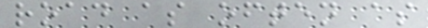road as often as
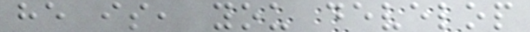he is, you develop
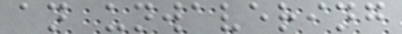an unwavering
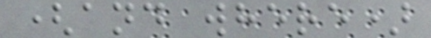(and where)
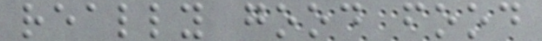really good food
